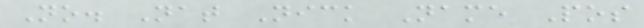No. Nat Nick Name Pos
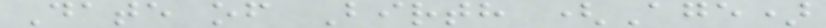Date of Birth (Age)
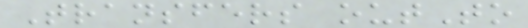Transfers outTo
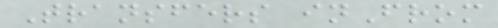Transfers inFrom
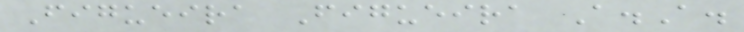Figueira Figueira A.A.
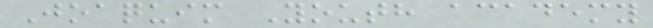Joaquim Youth academy
